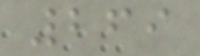269
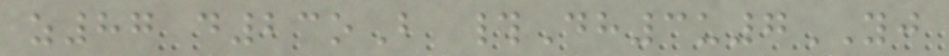z87 d23oB #Dh3u7YJ
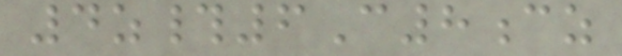4z#6C8cz
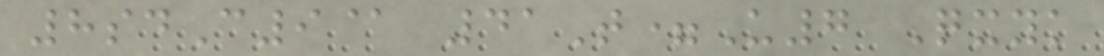8sdC9@ 41T=U7 Qxyk
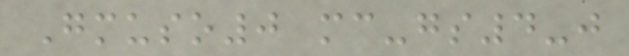Gmuso0 mc-gs4-j
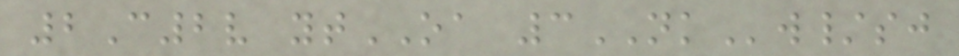2C2v ytOA 3NKw/sj
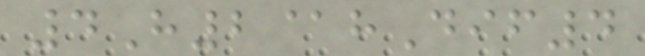4H2@hDif4
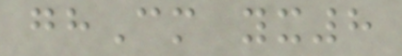ghCm yx8
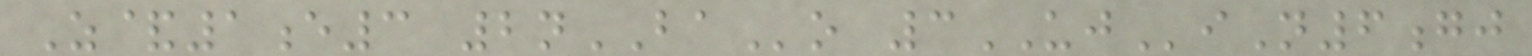Z&1e3 2nBAo 3UJiN6gj
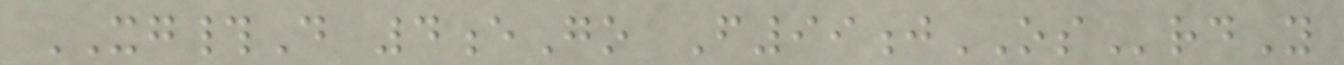XG#D 4eGo F99jOSrdY
